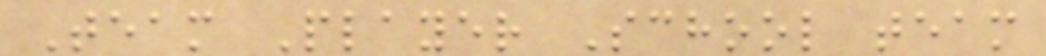Team Player School team
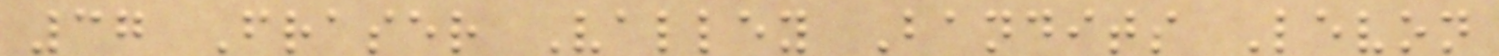37 Fraser Valley Bandits Levon
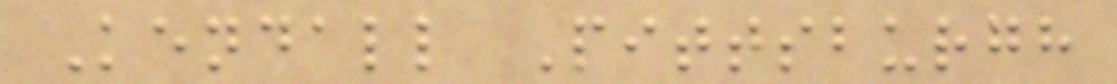Kendall Pittsburgh
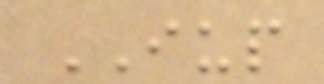IUP
